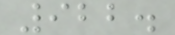922.
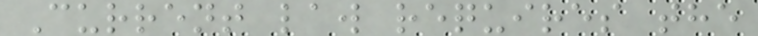Current law requires the
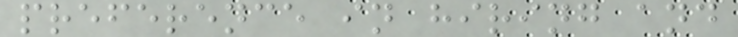preference in hiring and
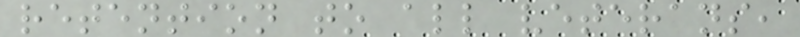retention to all veterans,
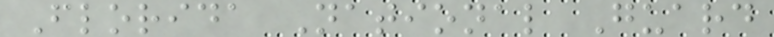Florida National Guard
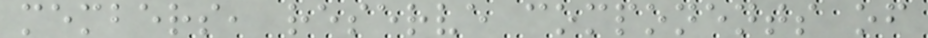members, reserve components of
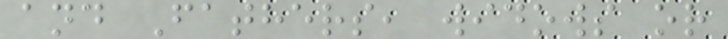and Fathers, widows or
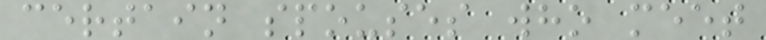certain spouses who meet
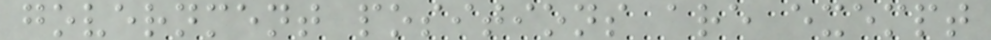government positions are exempt
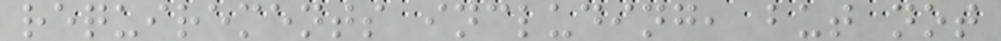requirements including, but not
